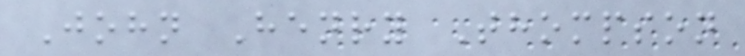John Henry Thompson
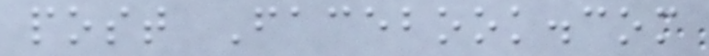post Facebook.com
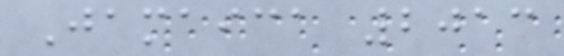Jamaica 2013
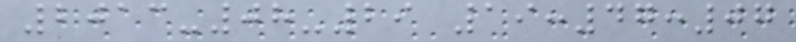2013-08-29 19:47:07
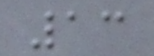13
